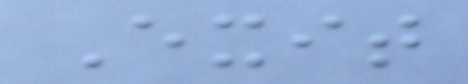Exit
